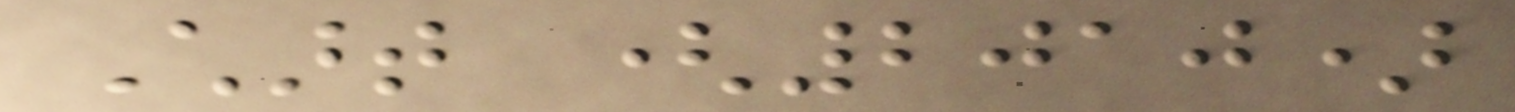Chart (2010)
